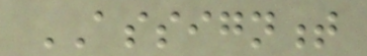ASSIGNMENT
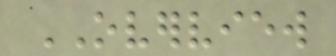OVERVIEW
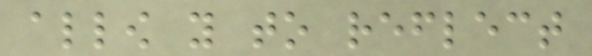allow you to reflect
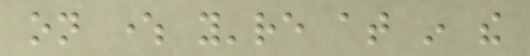on where you're at in the
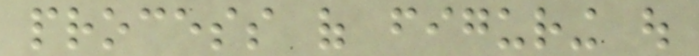process of figuring out
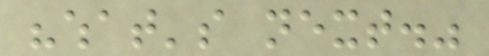"what's next."
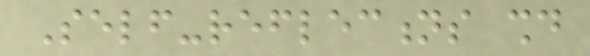Self-reflections should
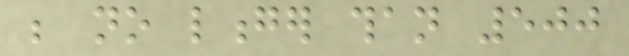be no longer than 500
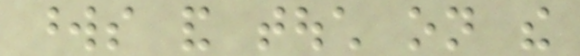words and touch on the
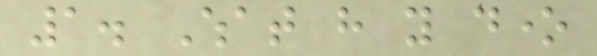1. What have you done
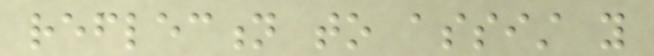reflection to assist you
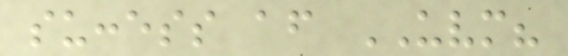success after UVM?
